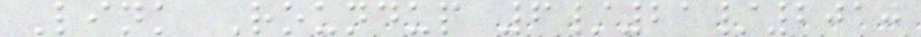Link Roundup 6/21/2010
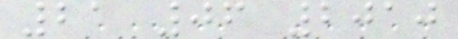21 06 2010
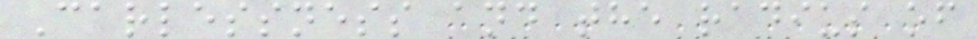Carlessness and the radius of
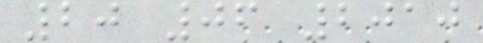20 06 2010
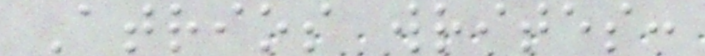Atrios writes:
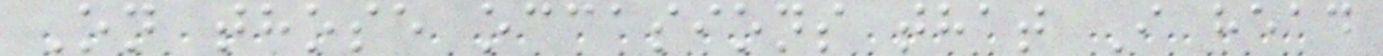On those occasions that I head
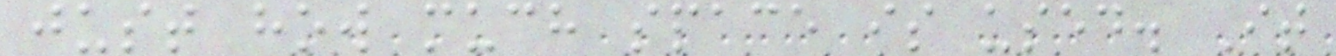just how much space is used. It
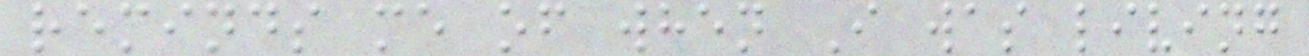reminds me of when I was living
